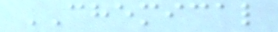CHEMICAL
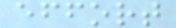effort
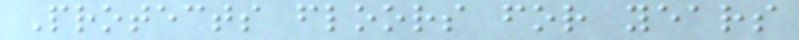Protects floors for years
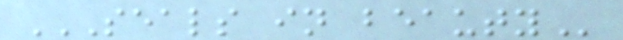SEALS IN BEAUTY
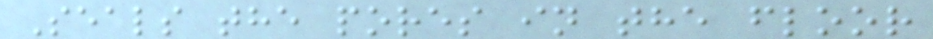Seals the pores in the floor
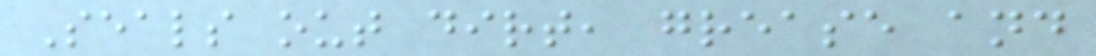Seals out dirt, grease and
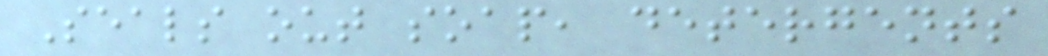Seals out soap, detergents
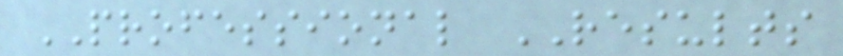PROFESSIONAL RESULTS
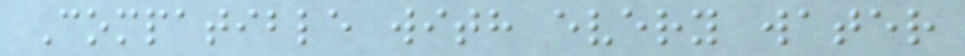Compatible with every water
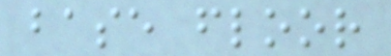base floor
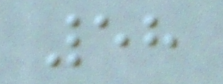58
